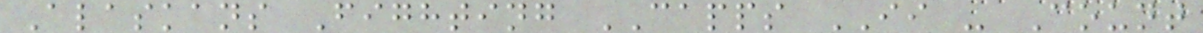Alaskans Fighting CAPPS II - Count
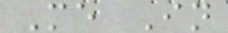Me In
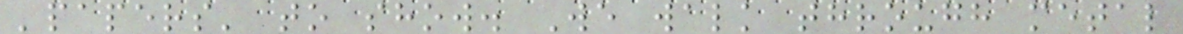'papers' to show. We walk through metal
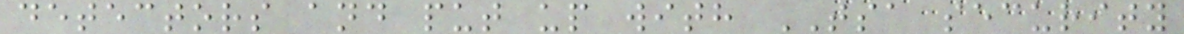detectors and put up with TSA security
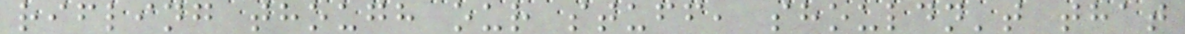rifling though our stuff, shouldn't that
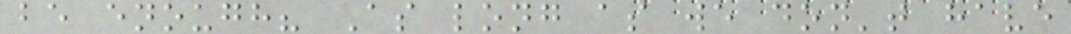be enough? As long as we don't have
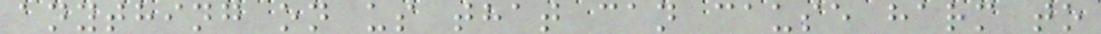anything on us that can cause harm to
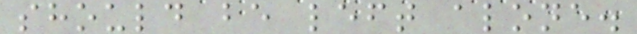should be left alone.
